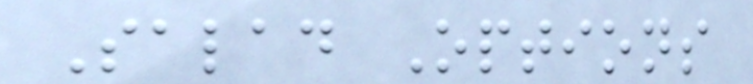Salad Options
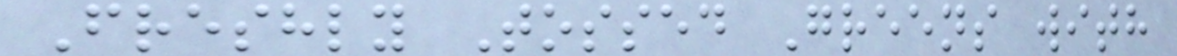Freshly Tossed Greens with
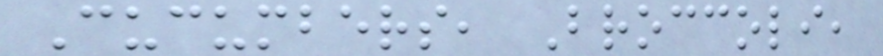Cucumbers, Broccoli,
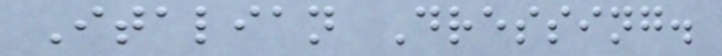Italian Dressing.
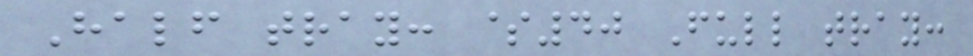Half tray: $40 Full tray:
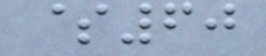$60
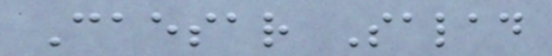Caesar Salad
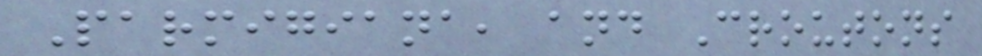Parmigiana, and Croutons
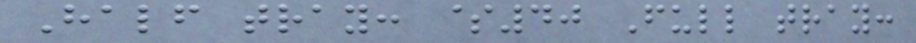Half tray: $40 Full tray:
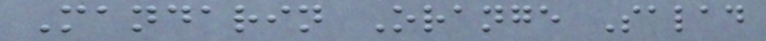Mandarin Orange Salad
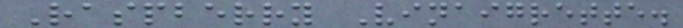Raspberry Vinaigrette.
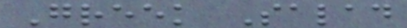Greek Salad
